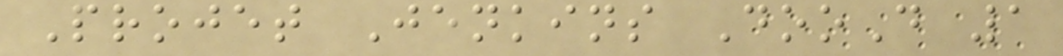Projet Jenkins DooD 1
